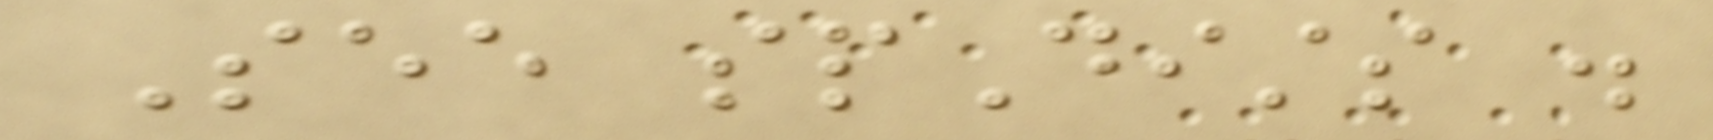See spDists .
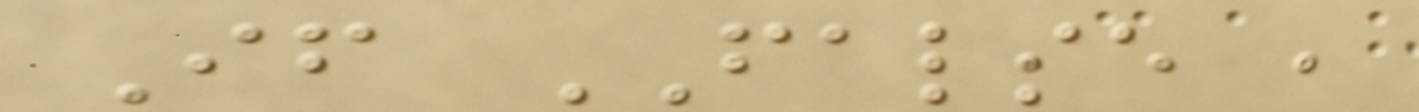If FALSE ,
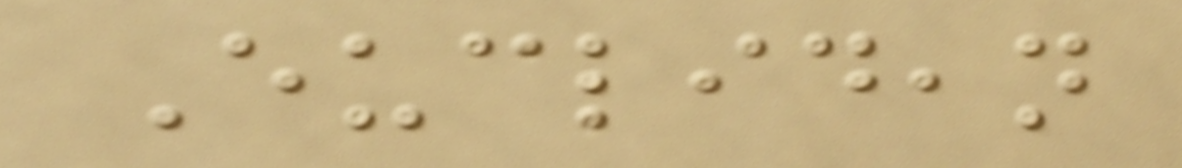Euclidean
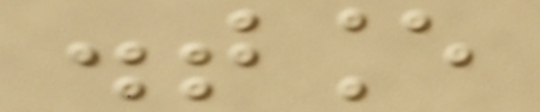distance
